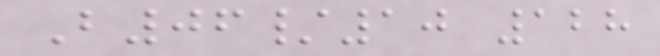B06/10 128
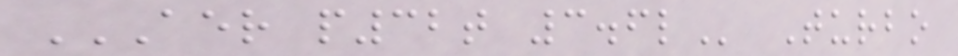AER P32T 3.6L Turbo
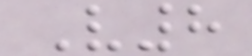V8
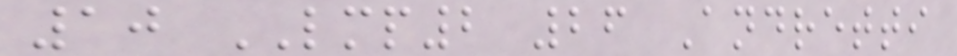10 LMP2 26 Andretti
